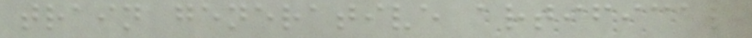train generative artifical
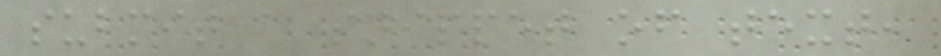submit a snippet of text,
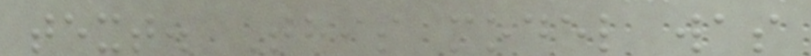text. This model was
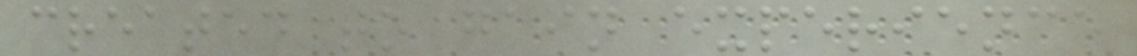created to gain experience
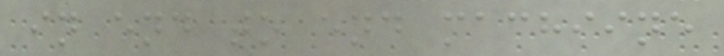in end to end machiine
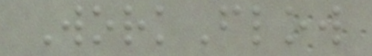WorkFlow
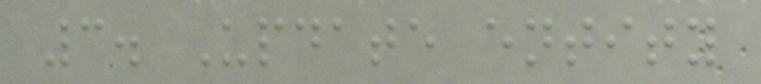3. Update entity
